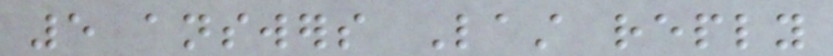5 answers Last reply
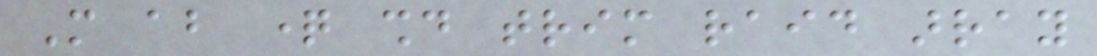More about question should trim raid array
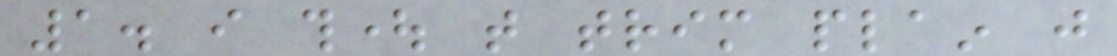1. i thought that trim plain just
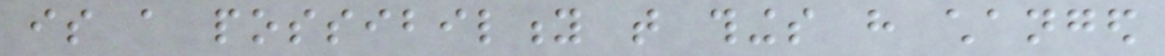is a possibility that things have changed
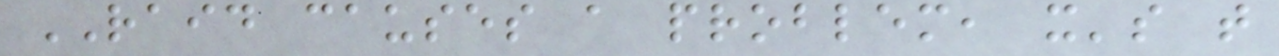RAID causes a problem, it's that
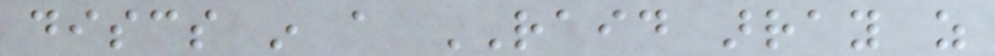discs in a RAID array as
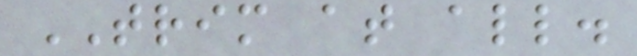TRIM at all.
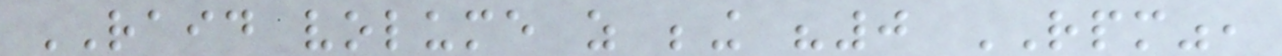RAID volume as being "0 RPM",
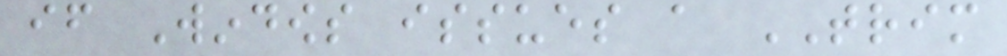if Windows issues a TRIM
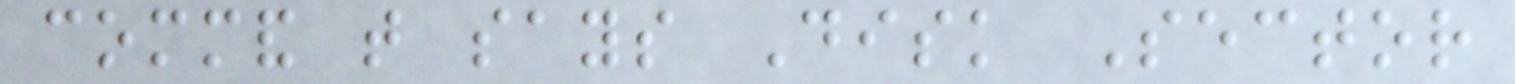command that says Disk Sector
